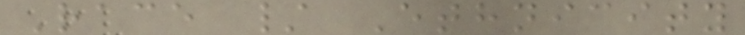Race / Ethnicity
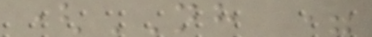(NH =
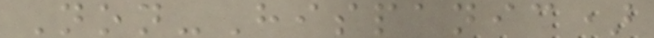Non-Hispanic)
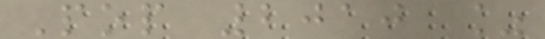Pop 2010 %
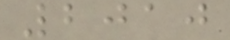2010
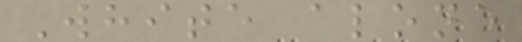White alone
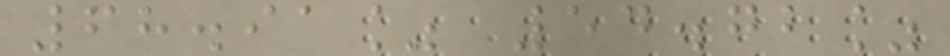68.91% 54.72%
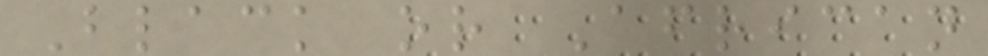Black or African
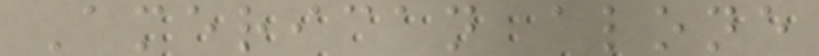American alone
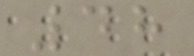48
